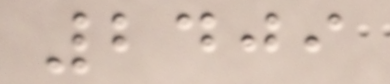2409
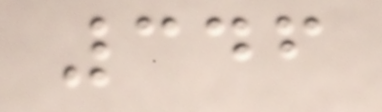346
